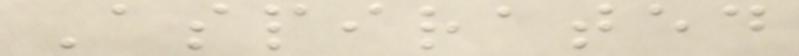Aspirated
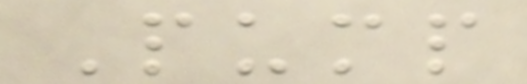Pump
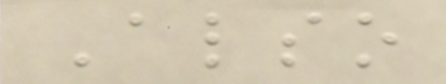Also
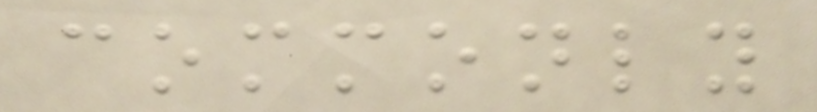commonly
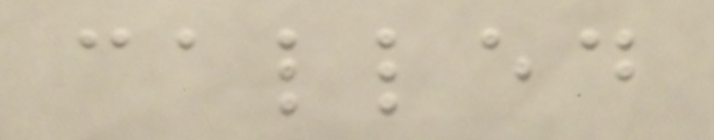called
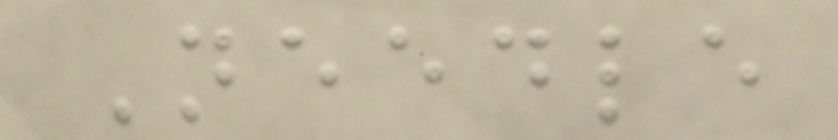Needle
